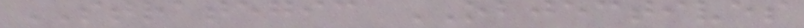STRATEGIC OBJECTIVES
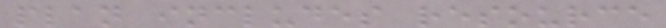plan includes resource
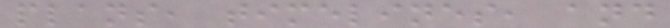plans, timelines, and
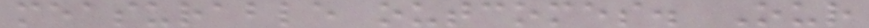measurable outcomes. Our
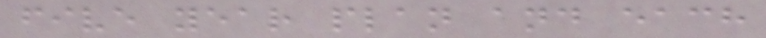five year plan and each
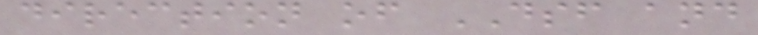direction of DSF and
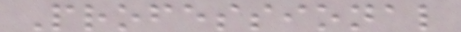Professional
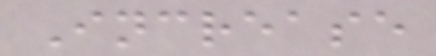Increase
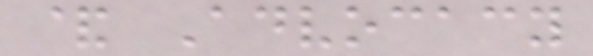& Advocacy
